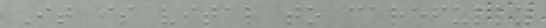It is vital to carefully
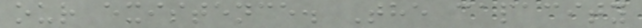our existence. The capacity
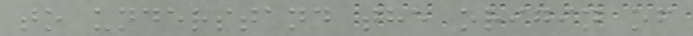to understand the origin of
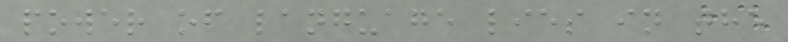power of language lies in the
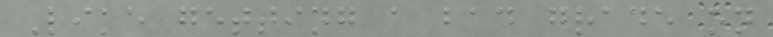Like getting a bad grade on
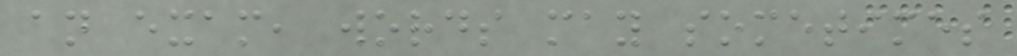an exam, words may sometimes
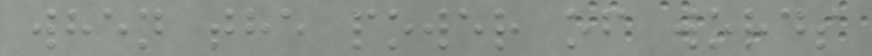when the power of words
